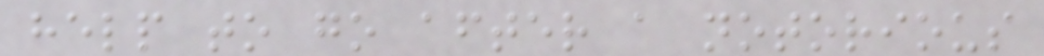help to go after a notorious
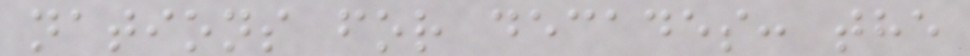nations for decades: the
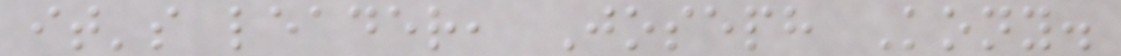it's leader, Joseph Kony.
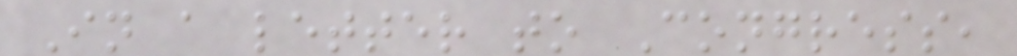In a letter to Congress,
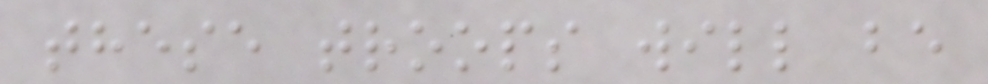these troops will be
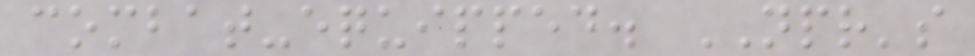combat-equipped. NPR's
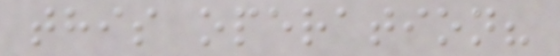this operation?
